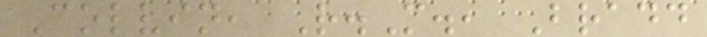Colvin, R.M., Bradd
